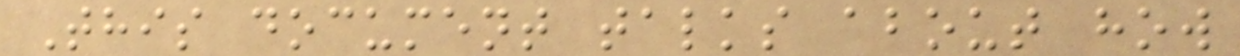This document talks about how
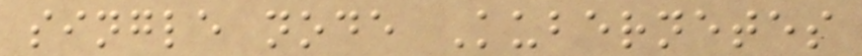single node Kubernetes
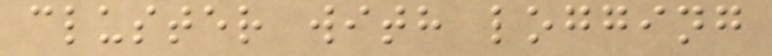cluster with logging
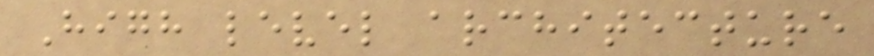High level architecture
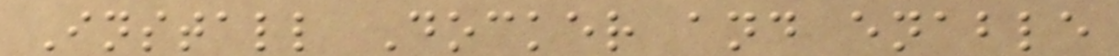Install Docker and enable
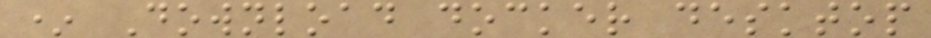* Download docker desktop
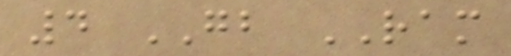4 GB RAM
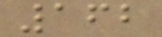162
